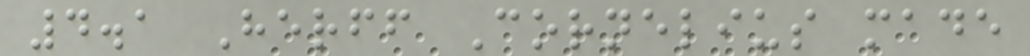4.1 Herff Cornelius made
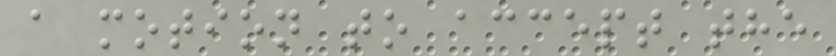a motion to accept the
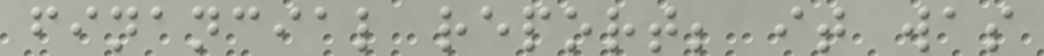financial report; it was
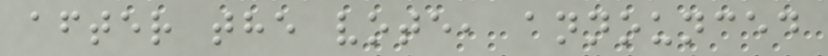after the vote, announced
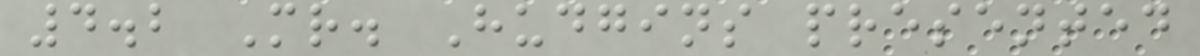4.2 Mr. Hudgins presented
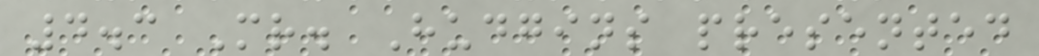4.3 Mr. Hudgins presented
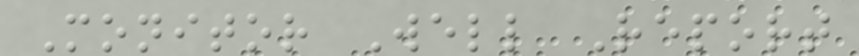Monitor Well Report
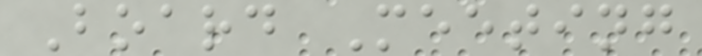Board Meeting
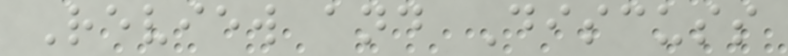Review and Discuss
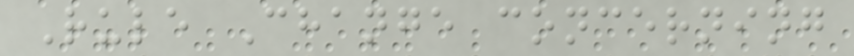Rule Change concerning
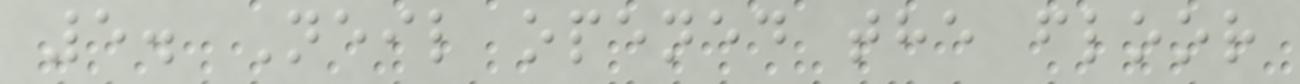5. Neil opened the floor
